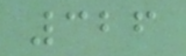326
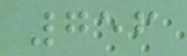756
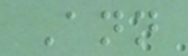Ann
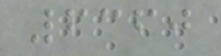6360
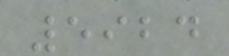5924
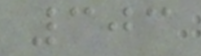303
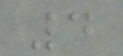4
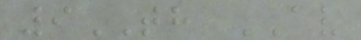9TH AV
